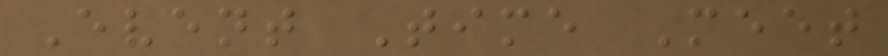Event Time Meet
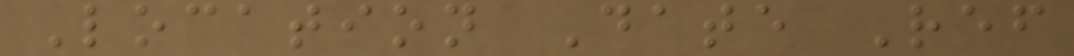Location Date Ref
